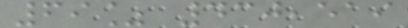69% 430,519
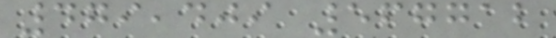479,409 567712
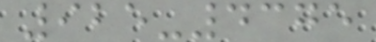925-4375
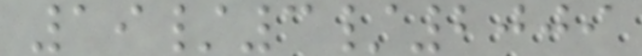19/3/2009
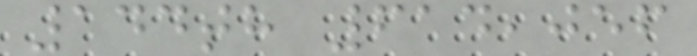144th 614,056
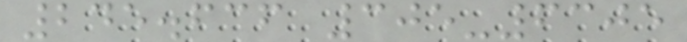245.636 305-6305
